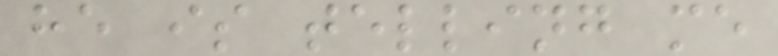he is telling me
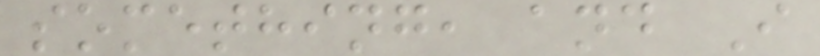something, and I
